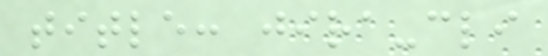title: jira-cli
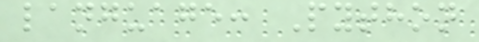language: Python
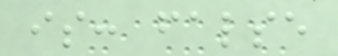is: false
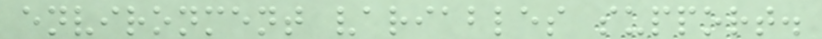environment variables support.
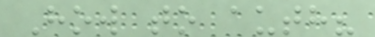How to auth?
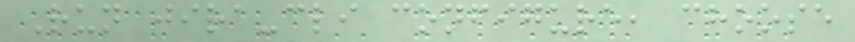Run jira-cli configure, choose
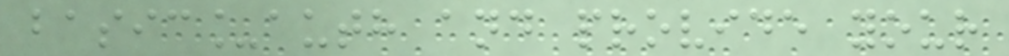basic_auth and provide your
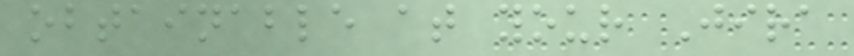obtainable at your Jira
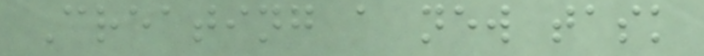Creating a new task
